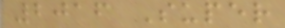2016 Super
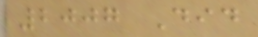2007 Did
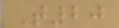T20
